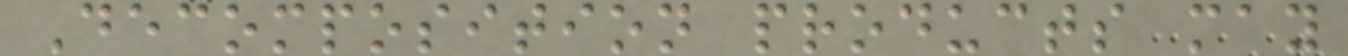Decomposition products may
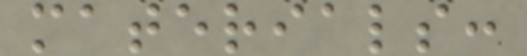materials:
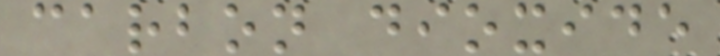carbon dioxide
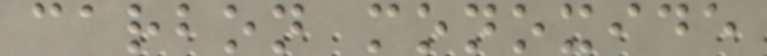carbon monoxide
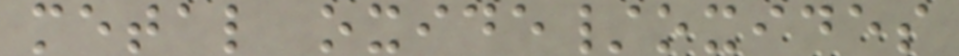metal oxide/oxides
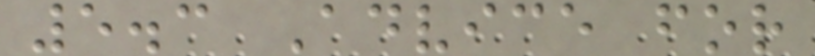5.3 Advice for
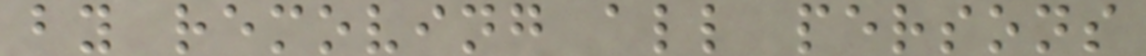by removing all persons
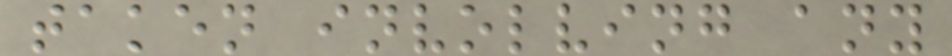taken involving any
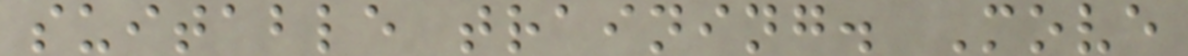suitable training. Move
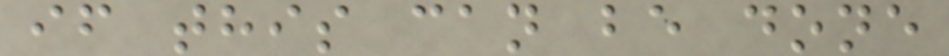if this can be done
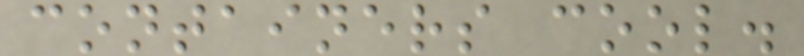containers cool.
